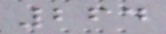264
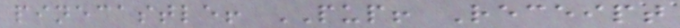pinecastle! PUP! Receipt
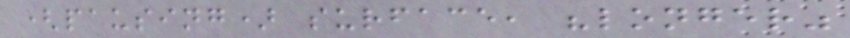(pausing) surface, "longer"
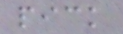pick
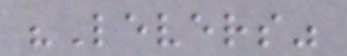"Levers"
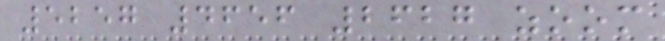5257 4656 2627 zoom
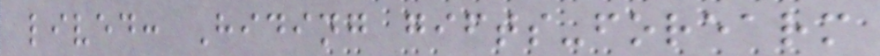lived: Hiding gifts-forearm
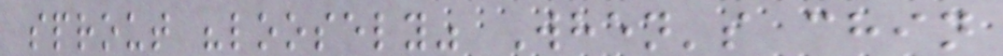sprout "loosely" When's chin
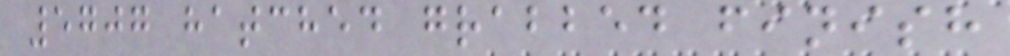5707 hatched grabbed finish
